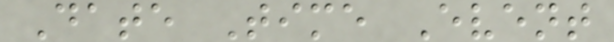Date Time Event
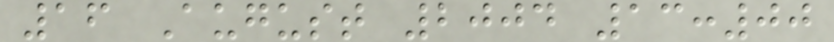16 August 2004 13:00
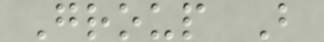Group B
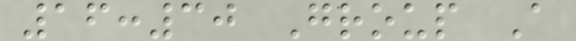16:30 Group A
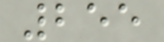255
